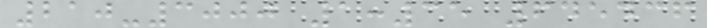210-3000 1:35 645436
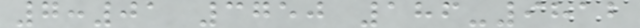7:01 3750 186-9812
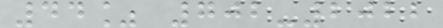44% 702-2022
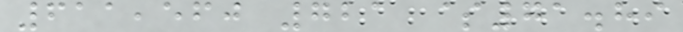611,560 721 $71.89
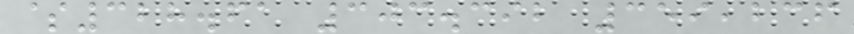$328.61 303.392 359,236
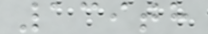139th
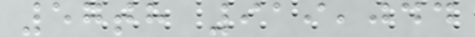57th 919,044
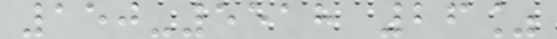150-5518 26%
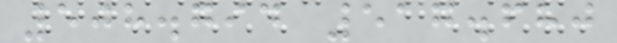508.794 517.680
